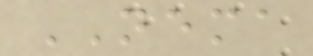NEMA
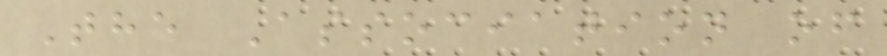The Association of
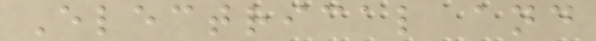Electrical and
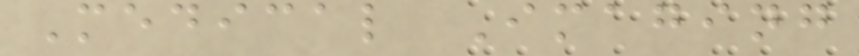Medical Imaging
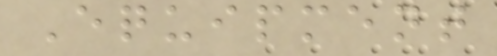Equipment
